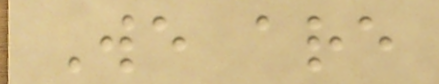We are
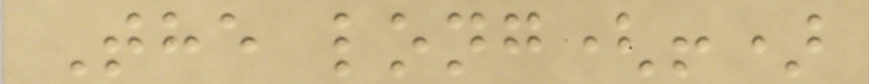The long(!)
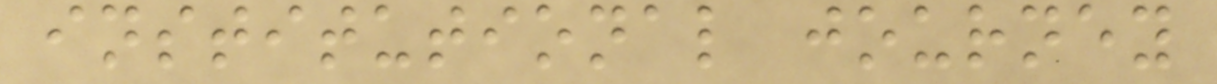institutional journey
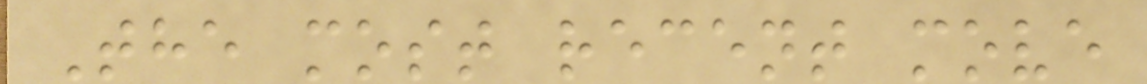The most recent move
